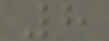8
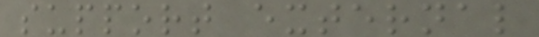support external
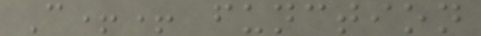C++ function
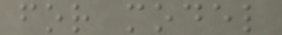for model
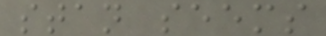stan seems
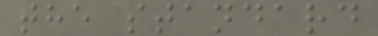the standard
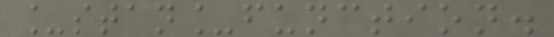_stan_function.
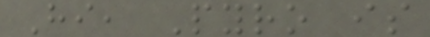Hi, Pyro is
